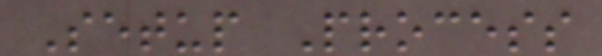Setup Process
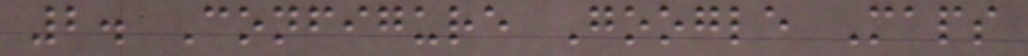2. Configure Google Maps
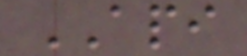API
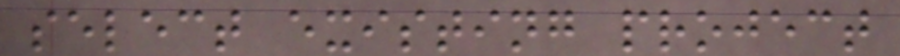select existing project
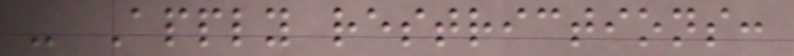- Apply restrictions:
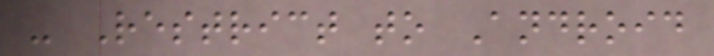- Restrict to Android
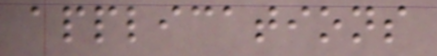applications
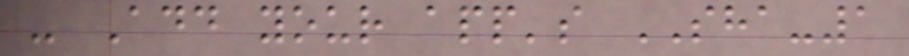- Add your app's SHA-1
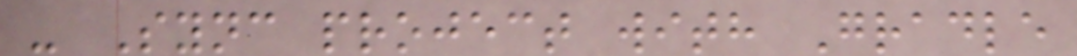- Sync project with Gradle
